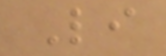Li
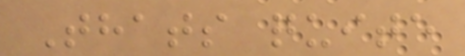Thats quite
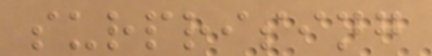surprising
